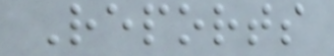Reports
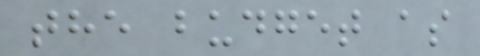the budget as
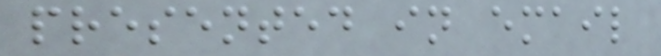presented in email
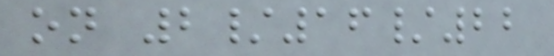on 2/16/22
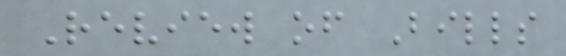Review of Bills
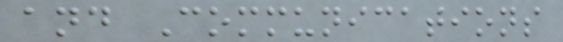and Communications
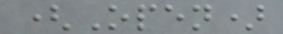(Open)
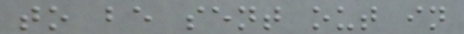to be sent out in
